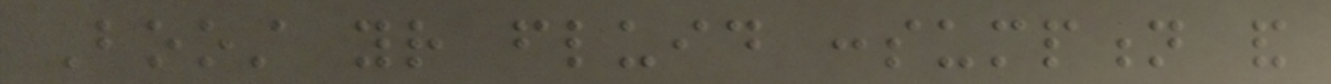Boost your fluid consumption and
